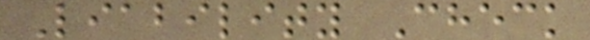Liability Check
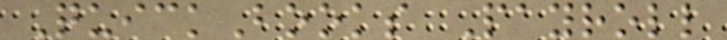QuickBooks Payroll
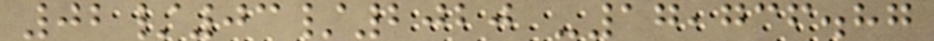02/03/2020 -17,736.87
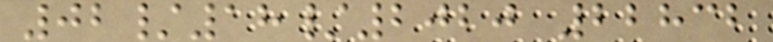02/18/2020 22832
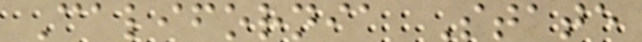California State
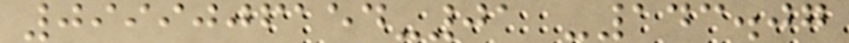0999006154-01 -143.07
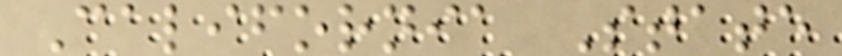California State
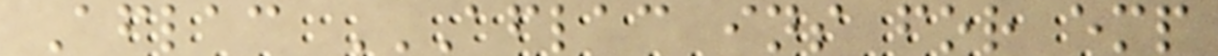Aflac AFLAC INS FOR EMP
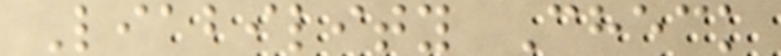Liability Check
